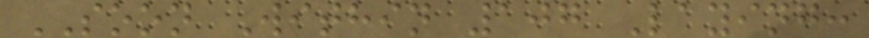SOON Within 107 Laying:
